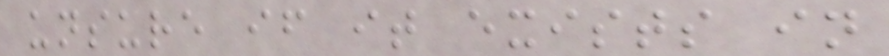unsure if it exists in
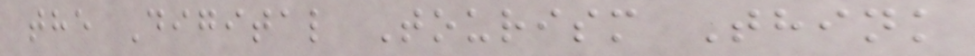the Digital Tourism Think
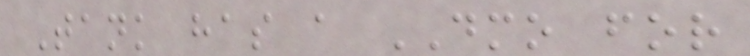Tank has a DMO for
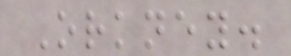Orkney.
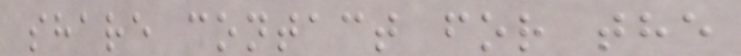share contact for the
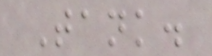Tank.
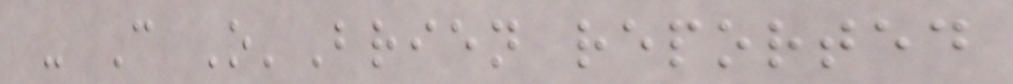- C O'Brien reported
